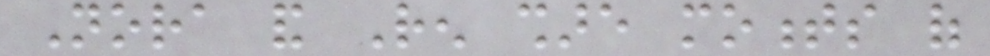Nora and Ren share moments of
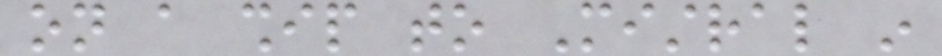on a ship to Mistral in
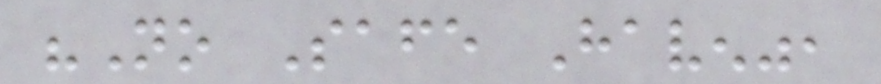"No Safe Haven",
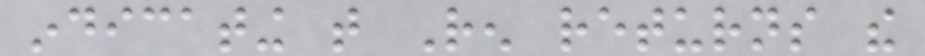indicating that Ren returns the
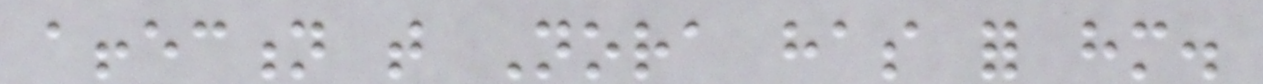affection that Nora has for him.
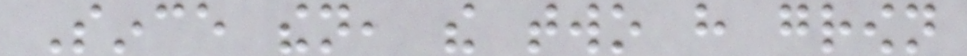Since then, the two have grown
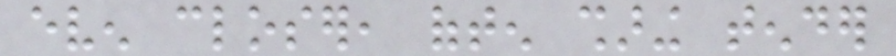even closer, often sharing tender
